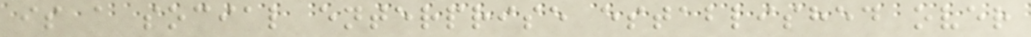is a social enterprise established over
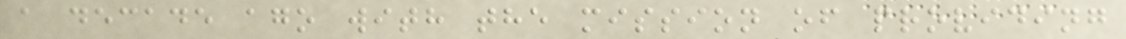a decade ago with the mission of providing
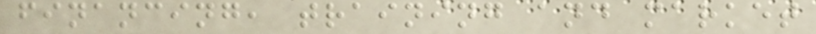financing, training and market
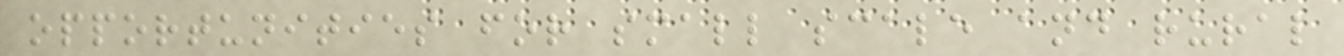opportunities for small scale and rural
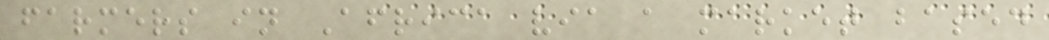farmers in Africa via a market based
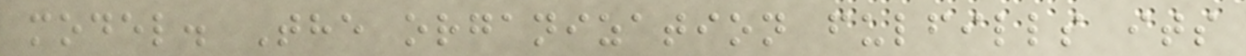model. The organization fulfills its
